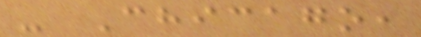- Chicago,
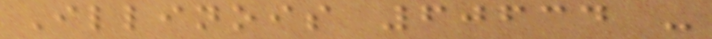Illinois 60634 -
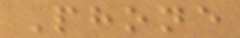Phone
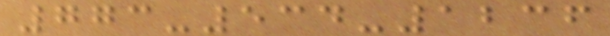773-534-1236
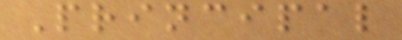Principal
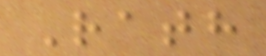Rath
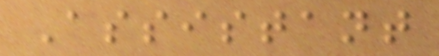Assistant
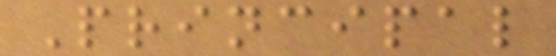Principal
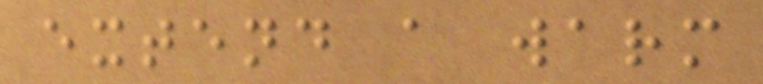extend a warm
